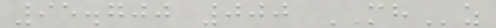95.700 000 MHz
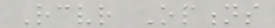Receiver Options
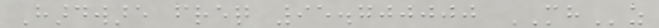Hardware freq 95.700000 MHz
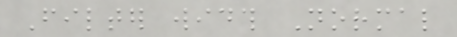Filter width Normal
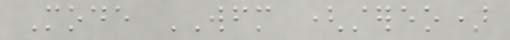Mode WFM (stereo)
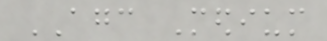AGC Medium
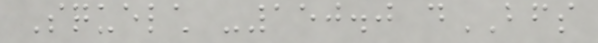Squelch -150.0 dBFS
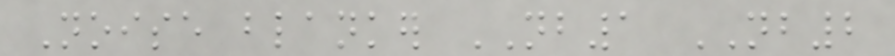Noise blanker NB1 NB2
